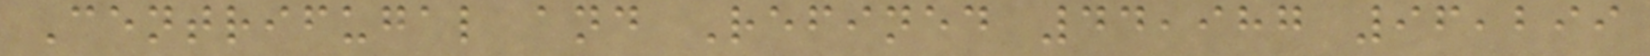Centrifugal and Refined 44,987 96,299
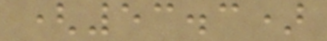(53.3)
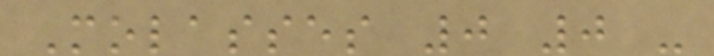Molasses 0 0 -
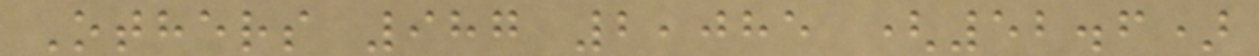Others 987 2,085 (52.6)
